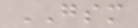GSM
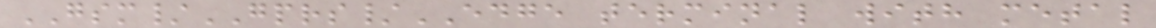GSM/GPRS/EDGE terminal with metal
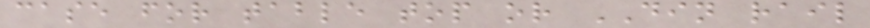case for table top or DIN rail
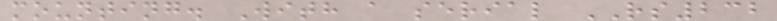mounting. With a serial RS232
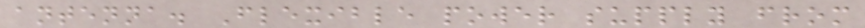antenna. Flexible power supply from
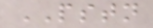PSTN
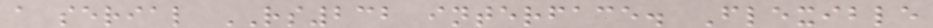a serial RS232 interface. Flexible
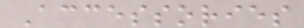Accessories
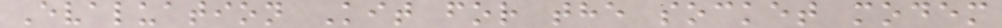Evaluation Kit for the socket modem
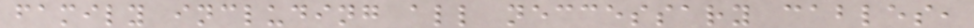family including all neccessary cables,
